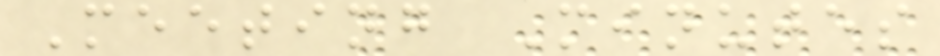Meeting Minutes
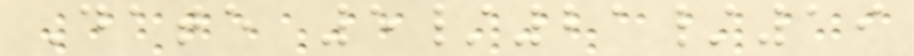Date 5/21/19
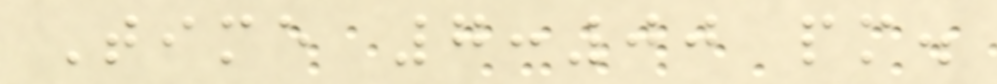Time 7:00 pm.
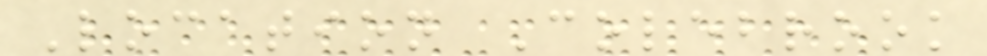Location Colebrook
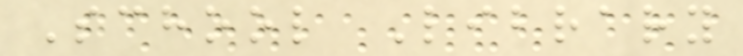School Library
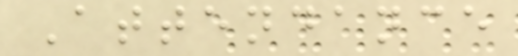Attendance
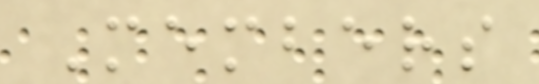Members
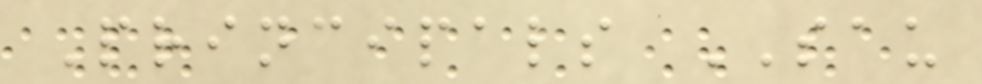Principals SAU
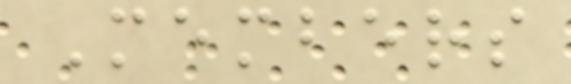Members
